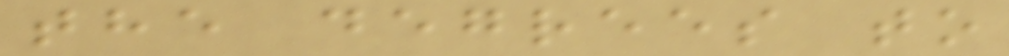the degrees to
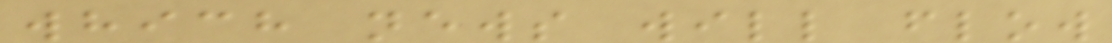which news will flow
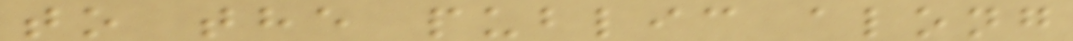to the public along
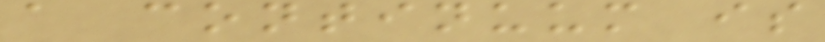a continuum is
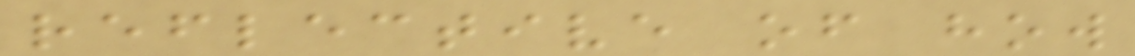reflective of how
